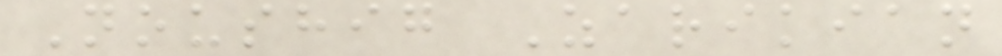Noushig Zarikian
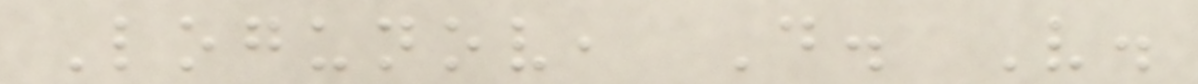Logunov, D. V.
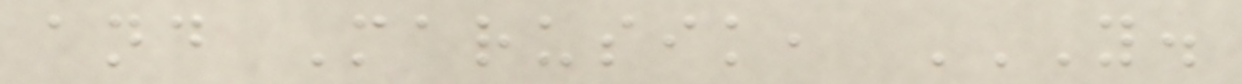and Marusik, Y.
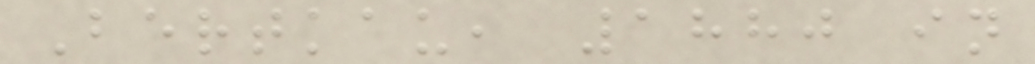Bertkau, 1880 in
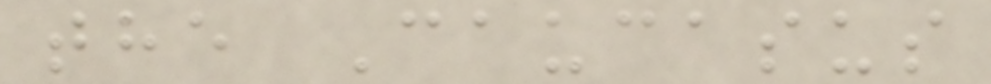the Caucasus
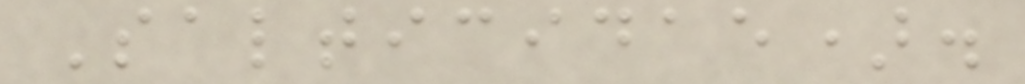Salticidae).
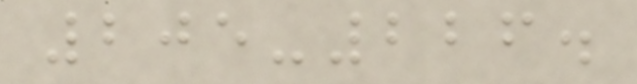205-226.
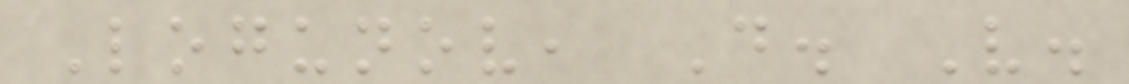Logunov, D. V.
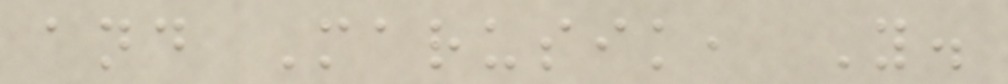and Marusik, Y.
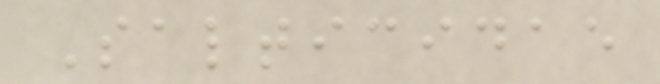Salticidae
